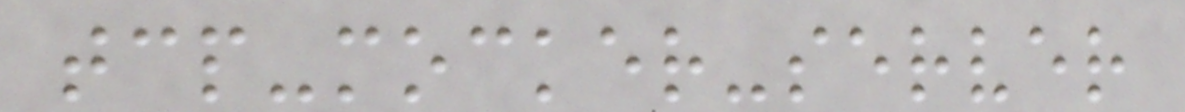tcp-mocker-server
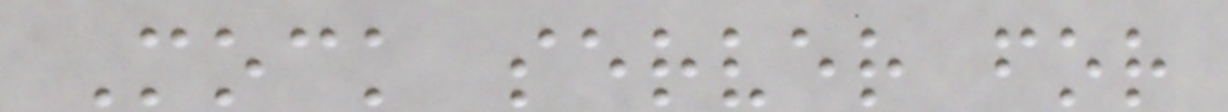Mock server for
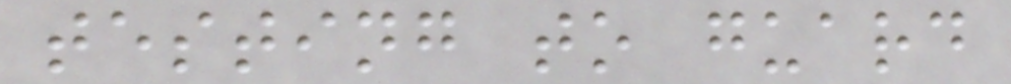testing to guard
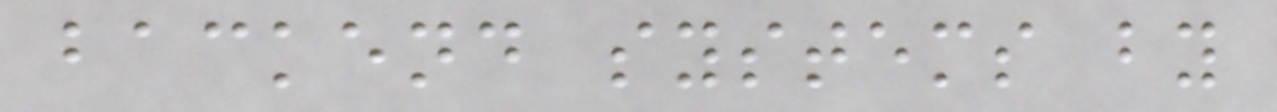backend systems by
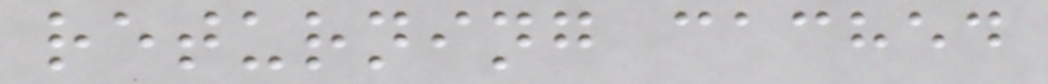returning cached
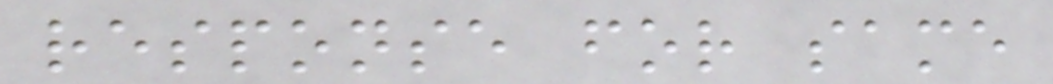response for same
